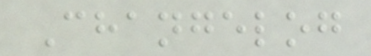Changelog
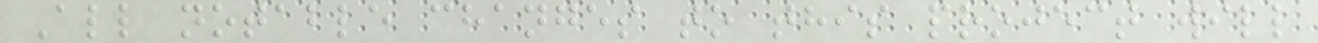All notable changes to this project will
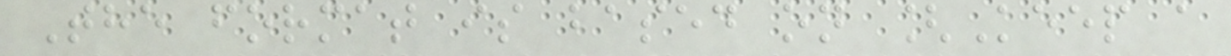The format is based on [Keep a
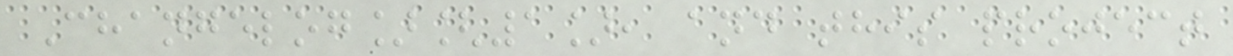Changelog][1], and this project
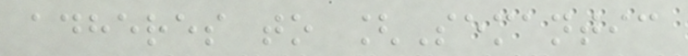adheres to [Semantic
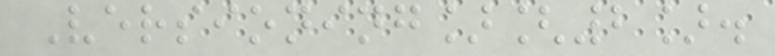Versioning][2].
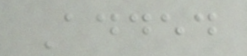Added
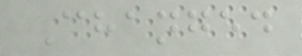Changed
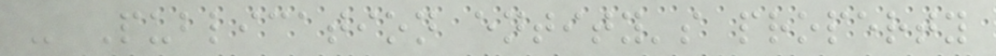- Publication entity's property
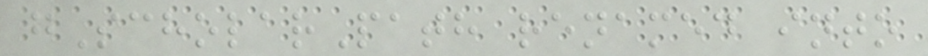gScholarPath renamed into
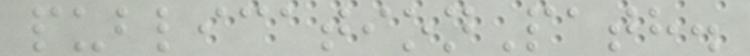publicationPath.
